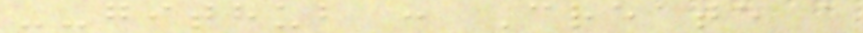--github : Create a
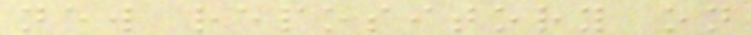new repository on
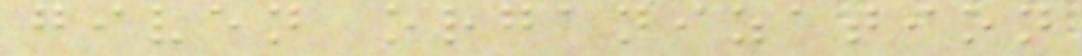given organization
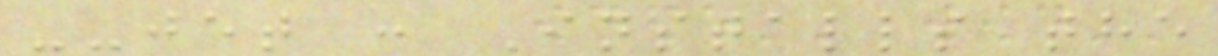--jet : Installs the
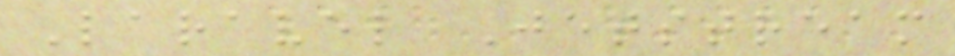Laravel Jetstream
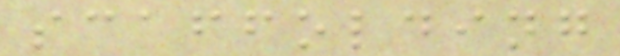scaffolding
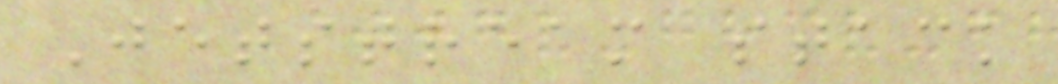Jetstream stack
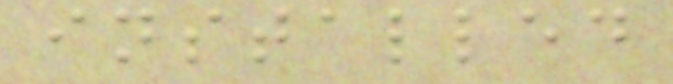installed
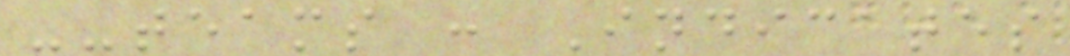--teams : Indicates
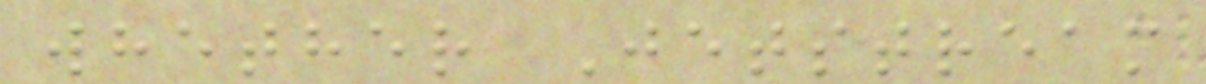whether Jetstream
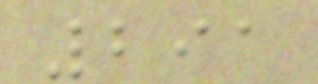291
